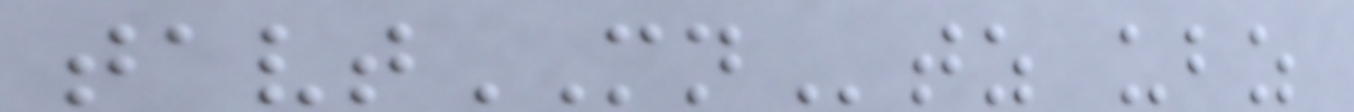tavtMNtz ubz
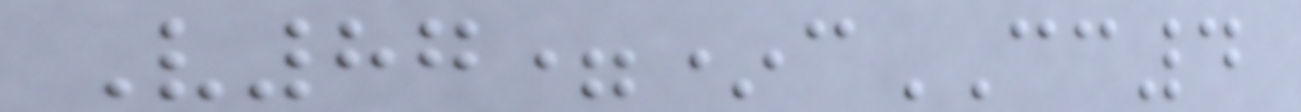V87=*cCC4
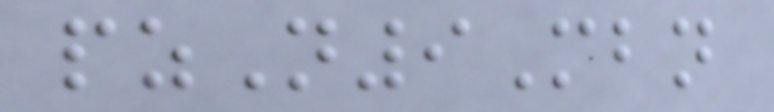pzN9Mbn
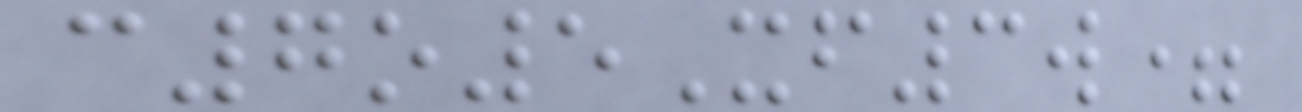c7o5Xf3w=
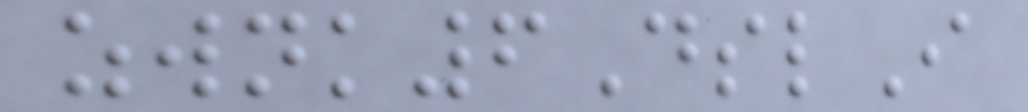zwnk6DslI
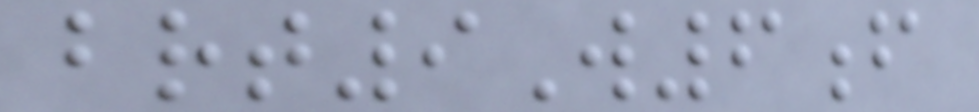brt9W6f
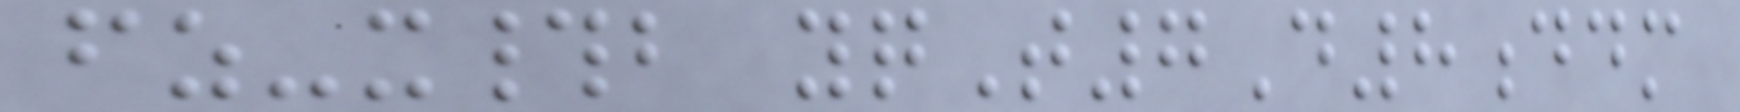fz-x#b yqT7D8ddm
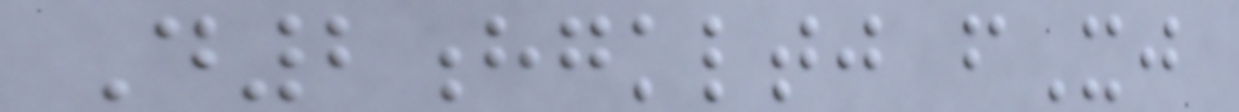D2hgkltj fXj
